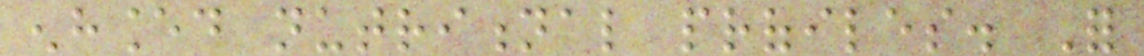enhanced nutritional profiles. For
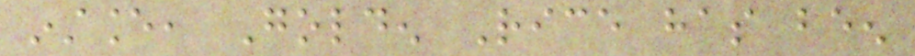instance, Golden Rice has been
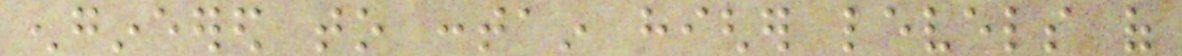engineered to contain higher levels of
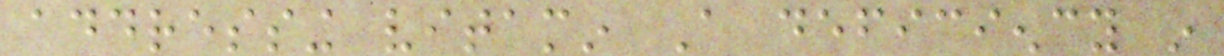addressing vitamin A deficiency in
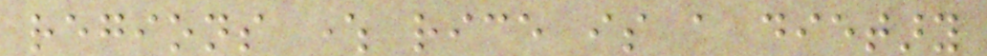regions where rice is a dietary
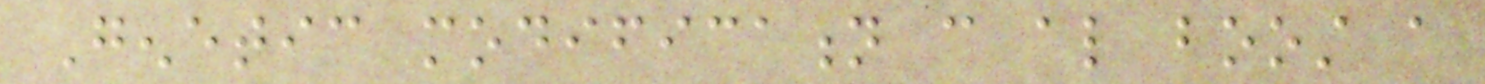Genetic modification can also boost a
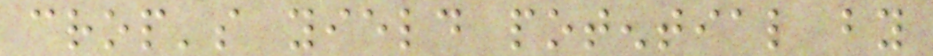crop's yield potential by
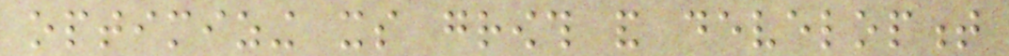optimizing its growth and development
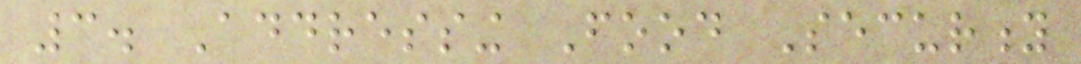3. Addressing Food Security
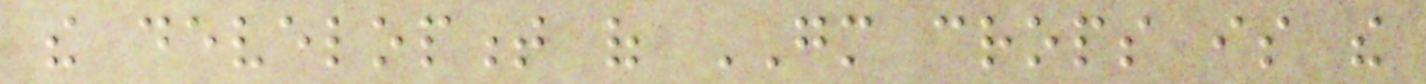the development of GM crops is the
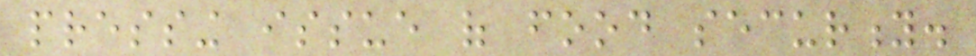pressing issue of food security.
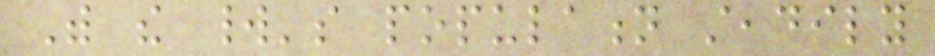With the world's population steadily
